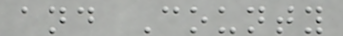and County
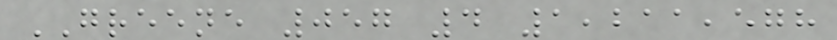GREENE 057 4 1,211,578
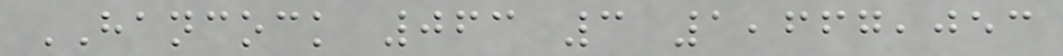HANCOCK 063 3 1,667,053
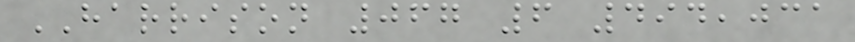HARRISON 067 6 494,031
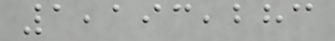1,193,283
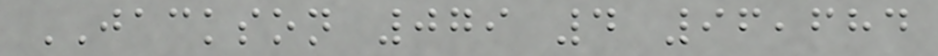JACKSON 079 4 96,684
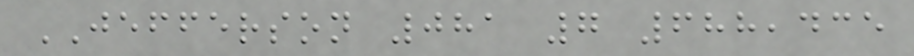JEFFERSON 081 7 688,435
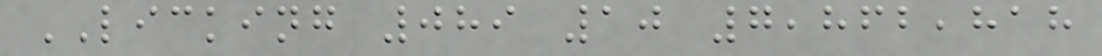LICKING 089 10 7,862,818
